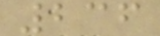236
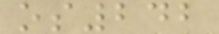os242
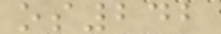os242
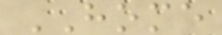HOME
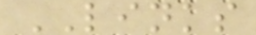LINKS
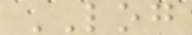LOG
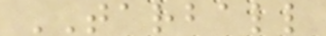TARBALL
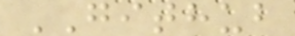GITHUB
